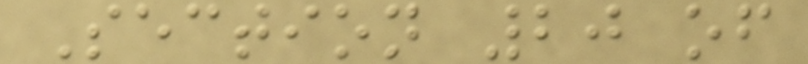Section 20 of
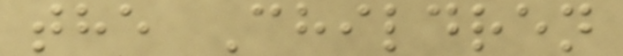the Children
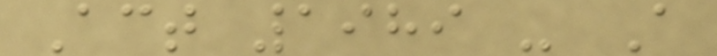Act 1989 - A
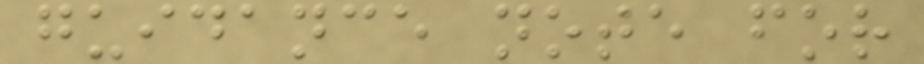guidance note for
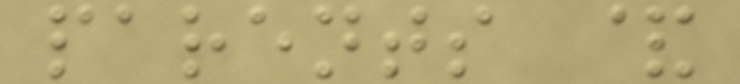parents &
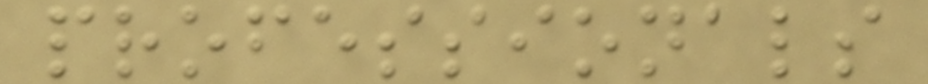professionals
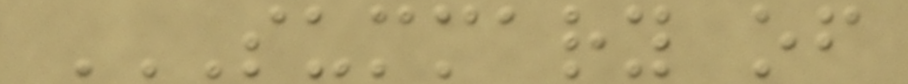SUMMARY OF
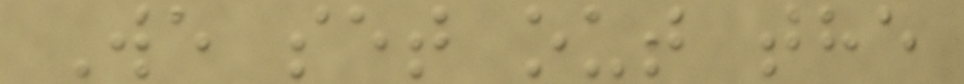We set out the
